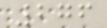276
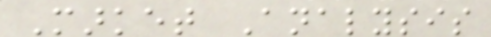Market Analysis
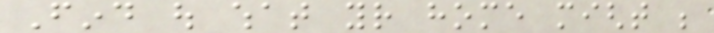Find out what your home might be
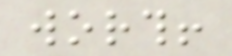worth!
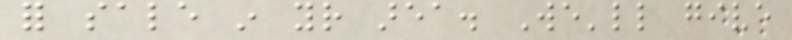for sale in your area. We'll give
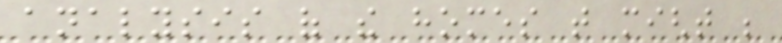analysis of the homes that might be
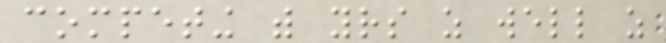competing with yours as well as
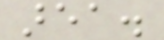area.
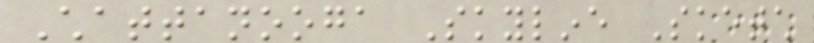Chattanooga Skyline Sketch
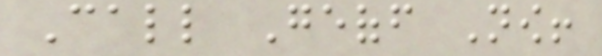Call Geoff Now!
